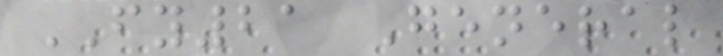FY21 General
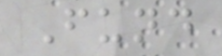Fund
